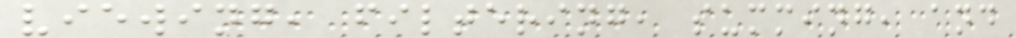viewing, filtering, summing, and
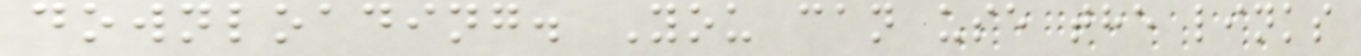downloading. You can use the links
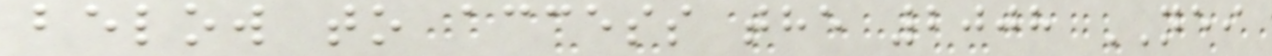below to access the 2008 NEI
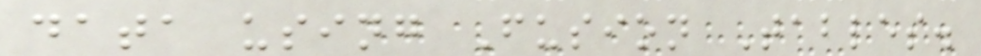data using Fusion Tables.
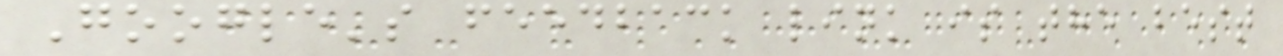Google's feedback link is the best
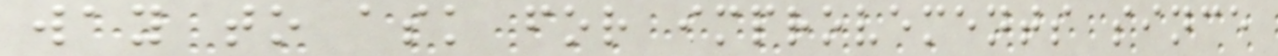way to ask for improvements since
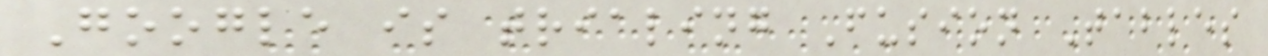Google is trialing Fusion Tables
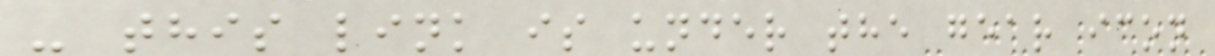- this link is under the gear icon
